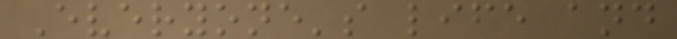Everyone's life and
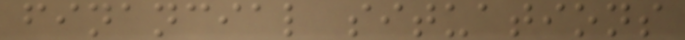financial situations
